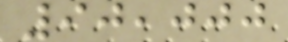90,000
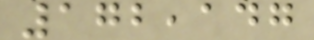172,147
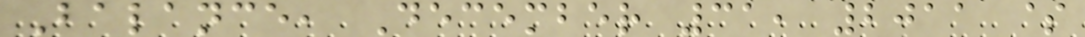Balance, December 31, 2011 $
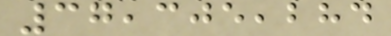37,305,284
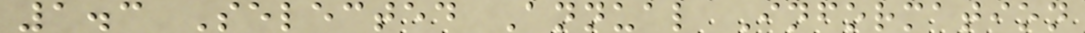1.3 Selected Annual Information
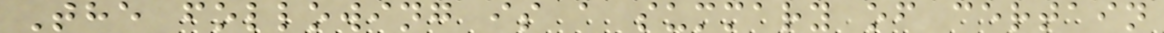The following is a summary of certain
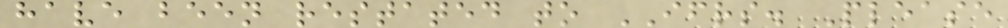have been restated to IFRS. Please
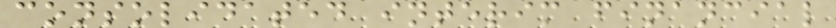consolidated interim financial
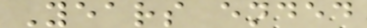Years ended
